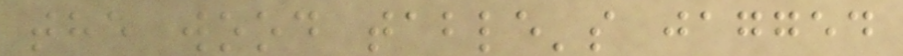the wood table's jagged
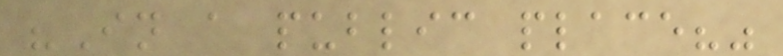"In a public place?"
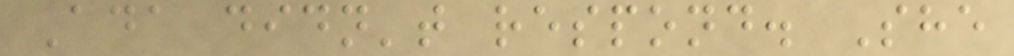Ada didn't respond. She
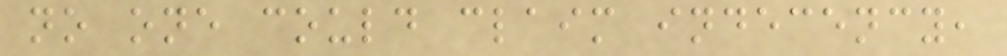no one could claim indecency,
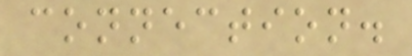connection.
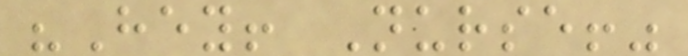"Hey! Nurse!"
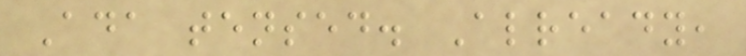Ada tensed. Already,
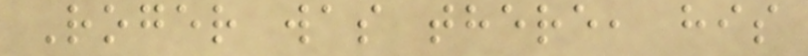Roger was there, his
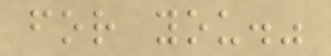for you."
